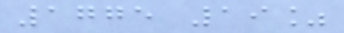1775 19%
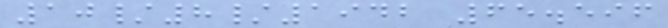10/8/1942 65.596
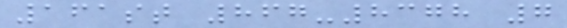161st 867-8378 7
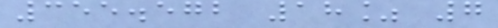355.572 18% 7
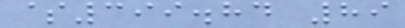$399.84 89
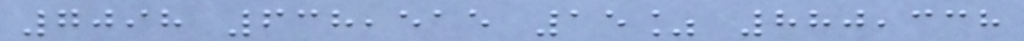7098 638,515 15% 880,338
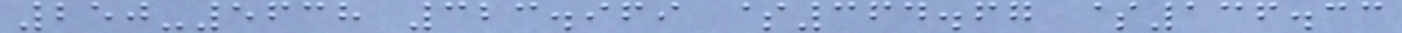250-5638 323.969 $364.67 $136.33
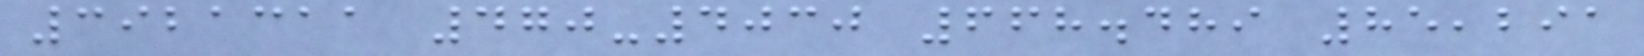3921311 470-4030 668.489 85,291
